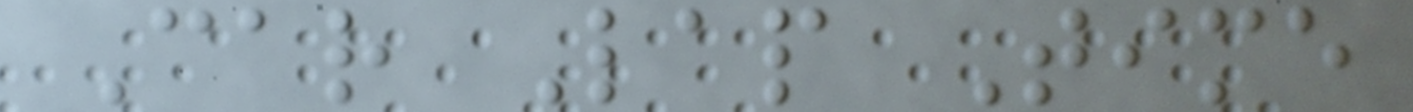Car Lap Time
